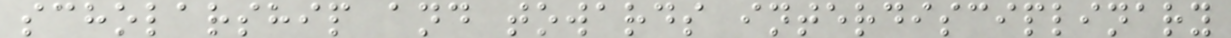scholarship and towards interdisciplinary
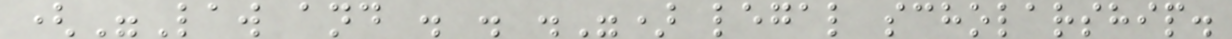("Law and . . .") legal scholarship.
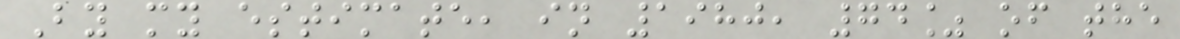By my estimate, in 1980, 74% of the
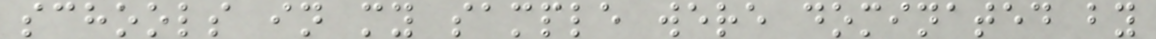schools in my sample were dominated by
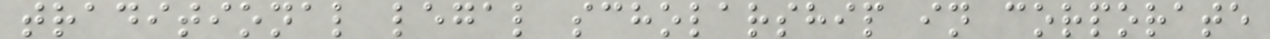traditional legal scholarship in corporate
